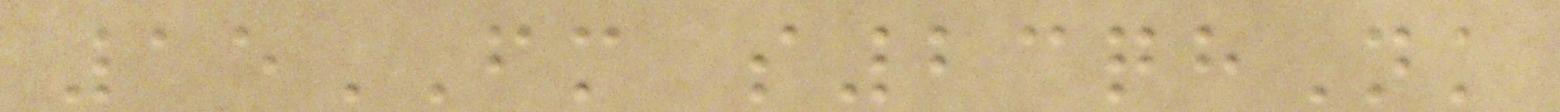15FM s23qhNk
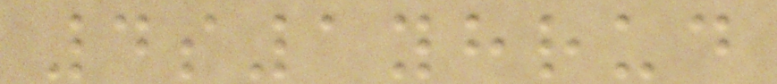4s1yhrud
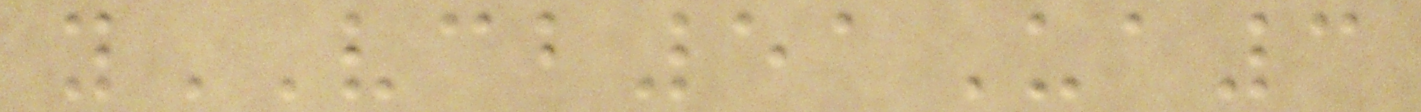yVCB51Ua3
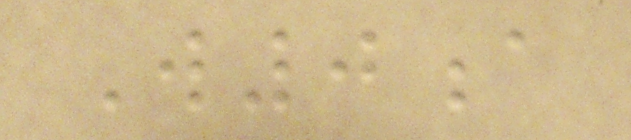W0a
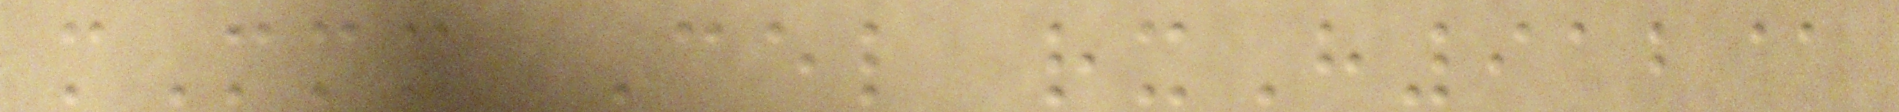mMmx Cel rxH912@
